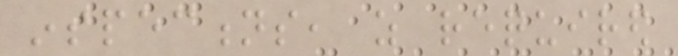inspections, as required
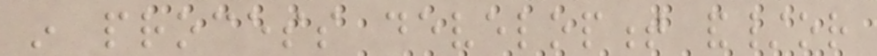in process development and/or
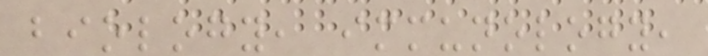biology, immunology,
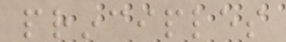principles
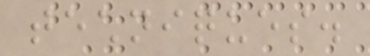techniques.
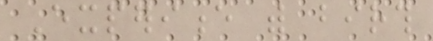Experience with birth
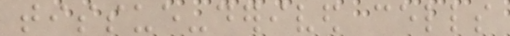tissue-derived cells
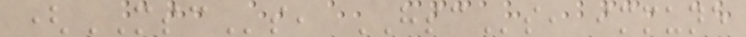(MSCs, HSCs, immune
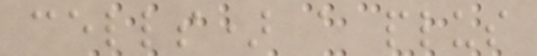cells) a plus
